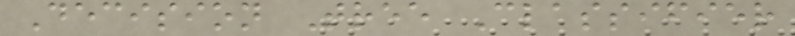Decision Tree Classifier
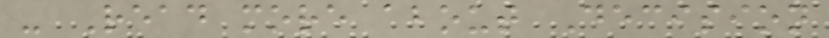- Read more about Decision
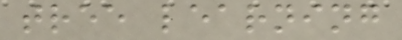tree learning
